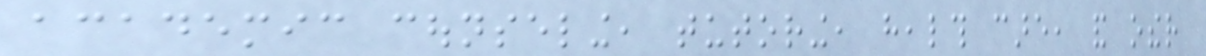academic counseling, tutoring, health care, and other
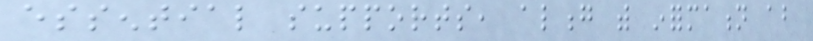essential supports, along with information about
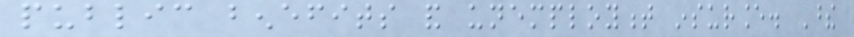public benefits and unemployment insurance. These
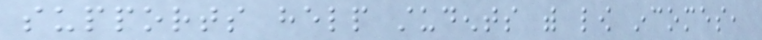supports help students with low incomes,
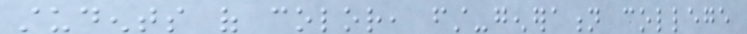students of color, first-generation college
